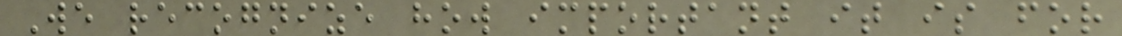We recognize how important it is for
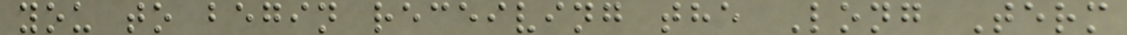you to begin receiving the Long Term
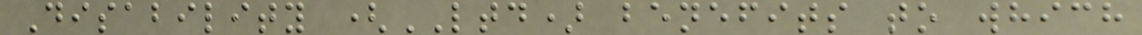Disability (LTD) benefits to which
